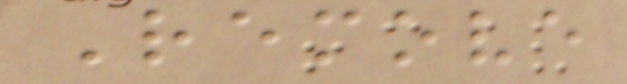Remove
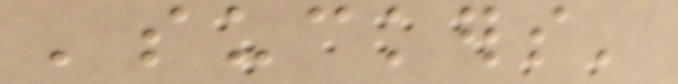'suckers'
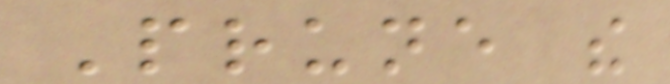Prune the
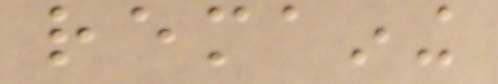remaining
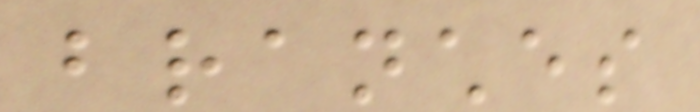branches
